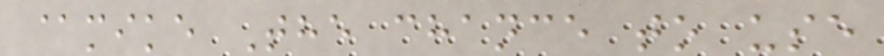@mike The chance to use
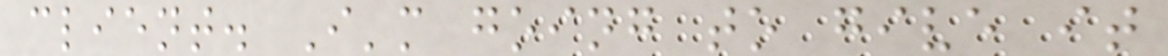client. I'm going to give it
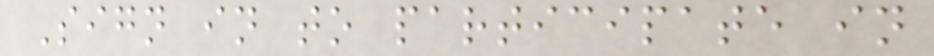Sign in to participate in
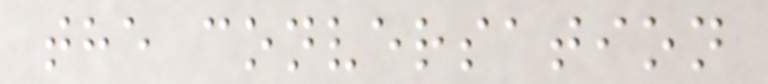the conversation
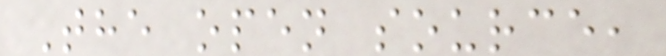The open source,
